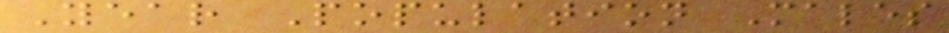Year Population Males
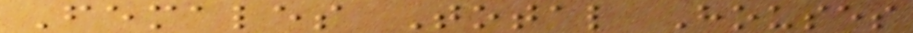Females Total Houses
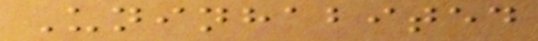Uninhabited
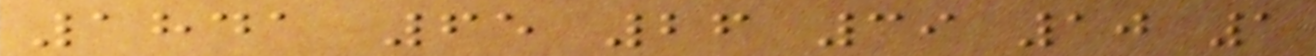1841 65 26 39 10 1
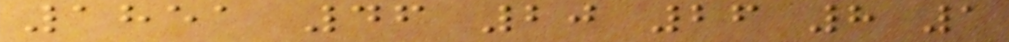1851 46 20 26 8 1
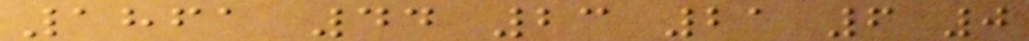1861 44 23 21 6 0
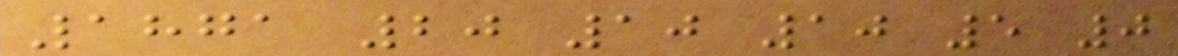1871 20 10 10 5 0
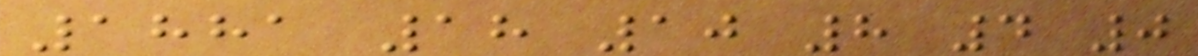1881 18 10 8 4 0
